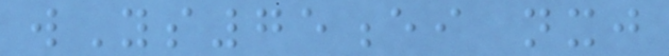wYs75ei nxj
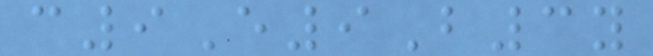c9E9B3y
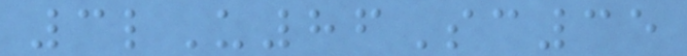3lU86Sc35
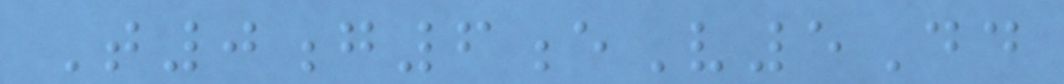T0g6eV5Dd
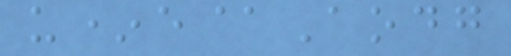u*e@Aodg
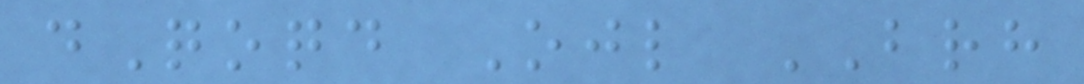dQoqd Ojl BRH
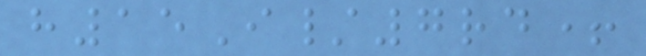h15I/7rd+
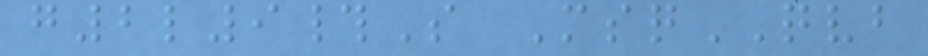g2l9#S MsqQVB
